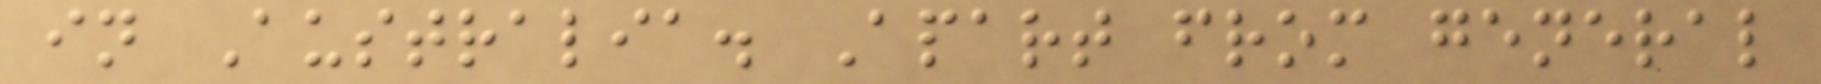in Australia. Apart from general
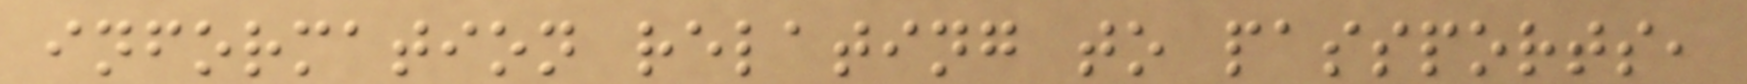information relating to passports,
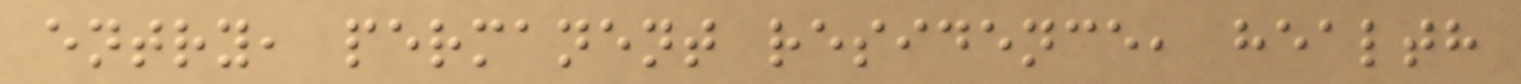entry, permanent residence, health
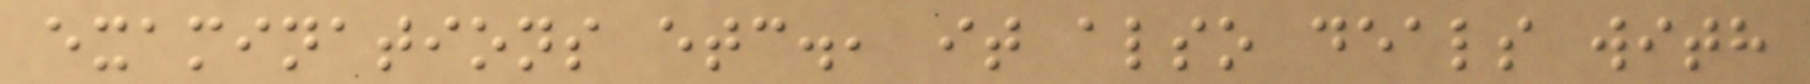examinations etc., it also deals with
